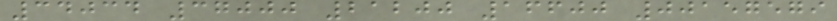34034 37000 21200 16600 00157579
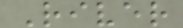River
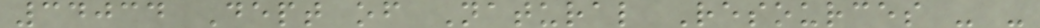34034 Dept of Natural Resources - -
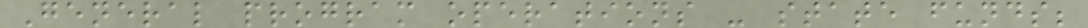General program operations - state funds;
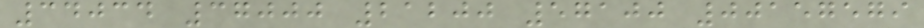34034 37000 21200 57100 00157579
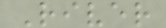River
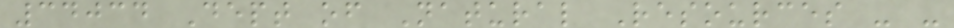34034 Dept of Natural Resources - -
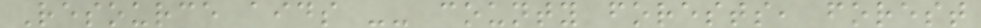Resource aids -- county forests, forest
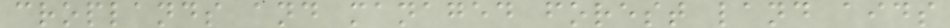croplands and managed forest land aids
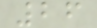26
